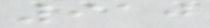910
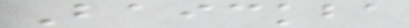Baickba
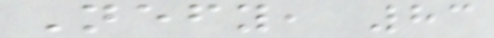Nefy, 83
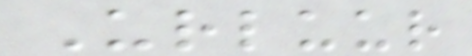Urluur
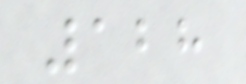128
